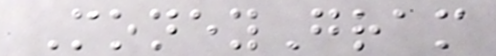MoneyGram
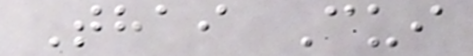Thai Cui
